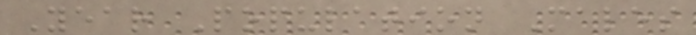Year Population Males
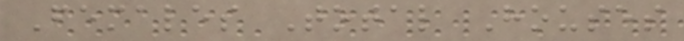Females Total Houses
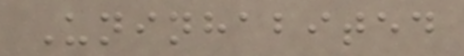Uninhabited
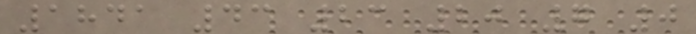1841 43 23 20 7 0
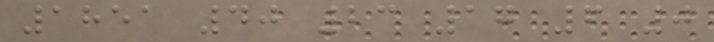1851 40 23 17 6 0
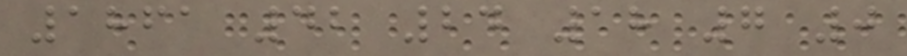1861 42 24 18 7 0
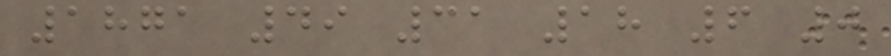1871 49 31 18 6 0
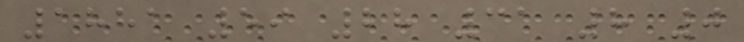1881 59 28 31 8 0
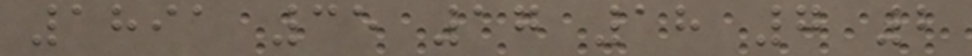1891 35 17 18 7 2
